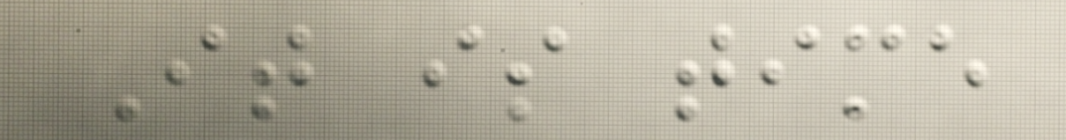It is time
